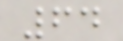64
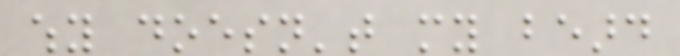why doesn't my beard
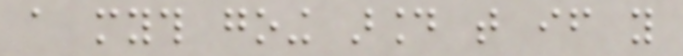a myth going around that if you
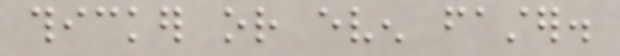thicker or even faster.
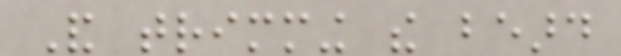And trimming the beard
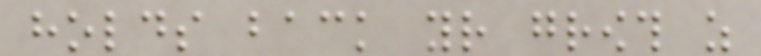holds back your growth as
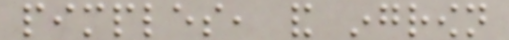pimples, and ingrown
